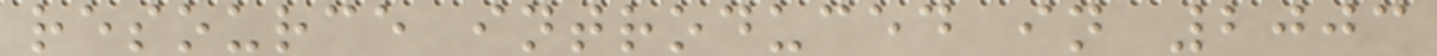resource introduced in 2003
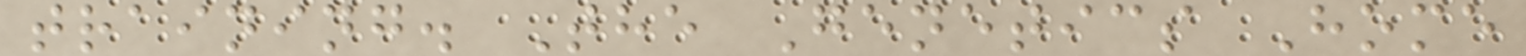training. The Genetics Home
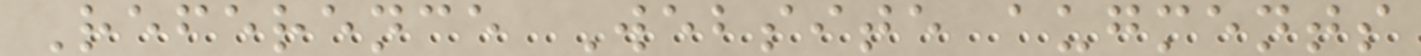Reference Website augments
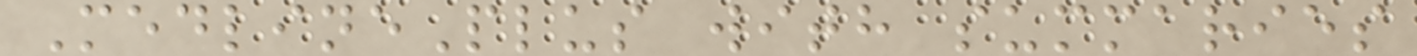MedlinePlus with summaries
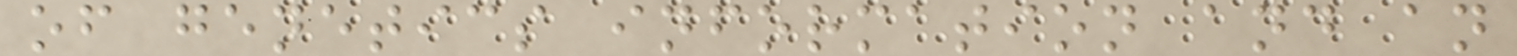of genetics information and an
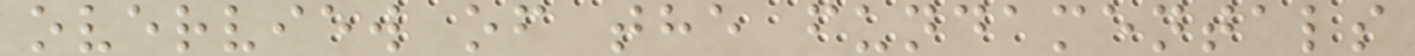overview of the fundamentals
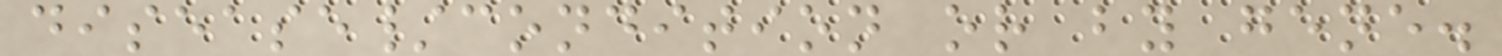disease/condition or by gene.
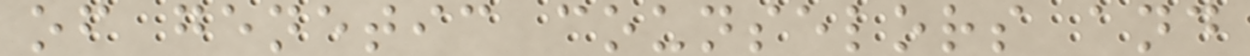of genetic counselors and
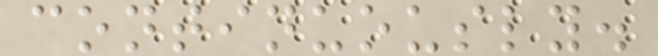continuously.
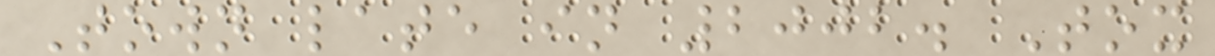Town late in 2002. Tox
